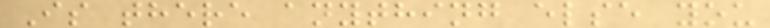Is there anything else you
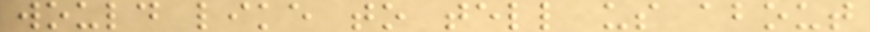would like to tell us about
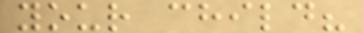your child?
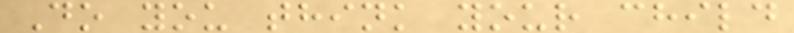Do you think your child
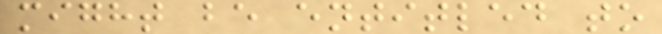might be entitled to
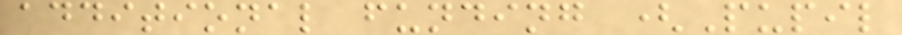additional funding (Pupil
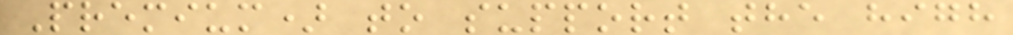Premium) to support the high
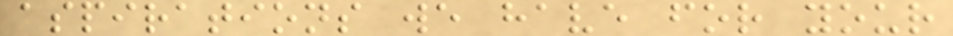aspirations we have for your
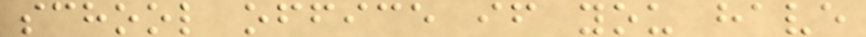school office if you have
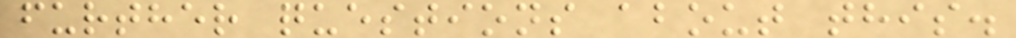further questions about this.
